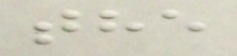the
